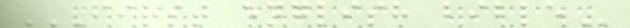FIRST ENGLISH BIBLE
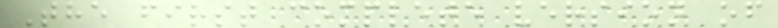The first complete version of
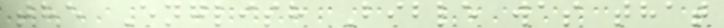the English Bible was that
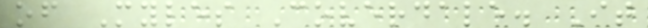of Myles Coverdale. It
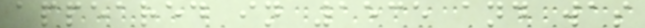appeared in 1535 and was
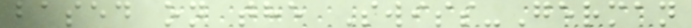based on the Swiss-German
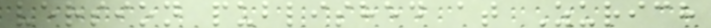version published at Zurich
